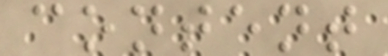content
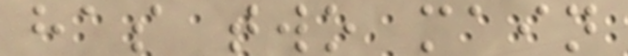has two main
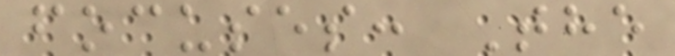focuses: The
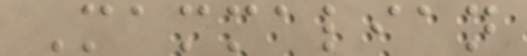Mammalian
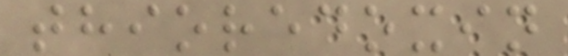thioredoxin
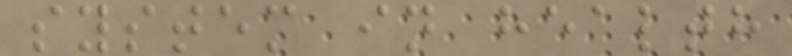system in health
